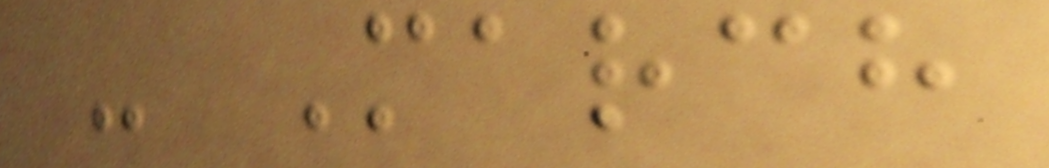- March
